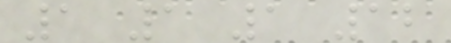1 1 1 12
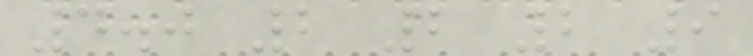4.0 2 2 2 9
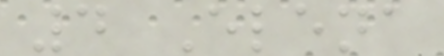4 Elena
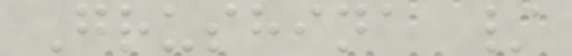Grushina /
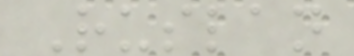Ruslan
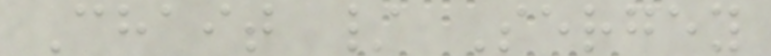Chait / Sergey
